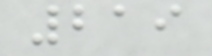219
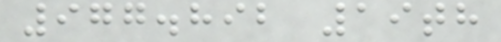977.892 19th
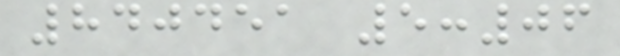840451 5:06
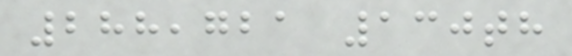288,721 130th
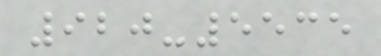920-5535
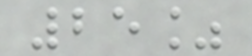25%
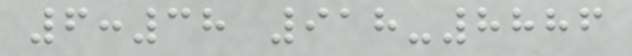6:38 918-8886
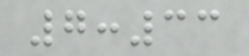7:33
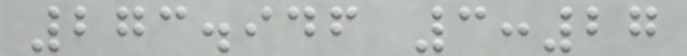273.946 3:27
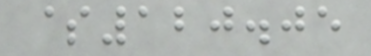$120.05
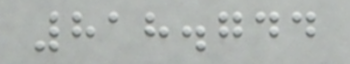818.744
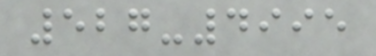527-4995
